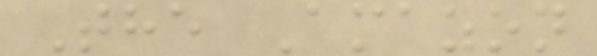The Amazon
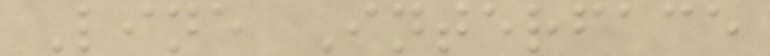Line Interface
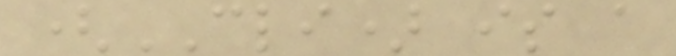(CLI) is a
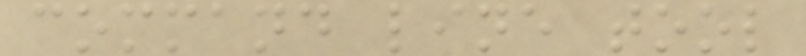command line tool
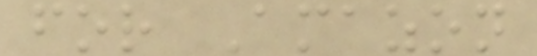for Amazon
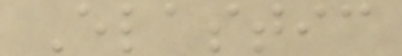Elastic
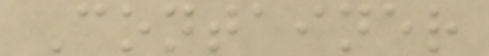Container
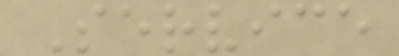Service
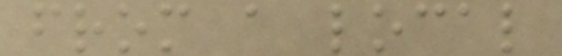from a local
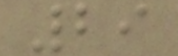29
